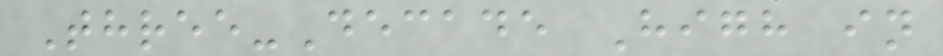Three-Decade High in
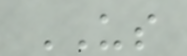US
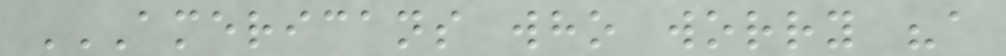AMERICANS WHO WORRY "A
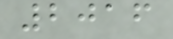2016
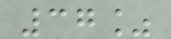37%
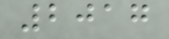2017
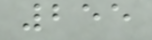255
